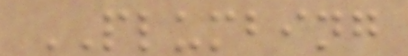PLUMBING
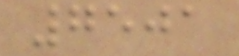7501
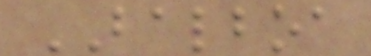BALBOA
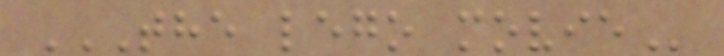THE LEGO MOVIE
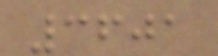3601
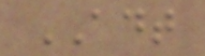ADT
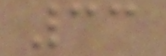33
